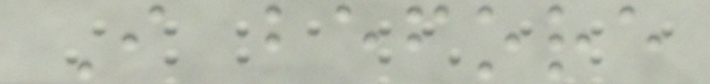I before
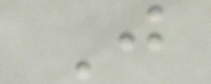J
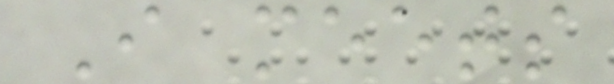I meets
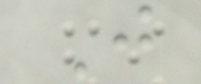J
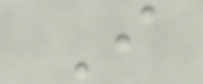I
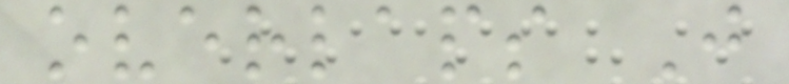overlaps J
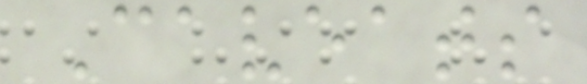Caveats
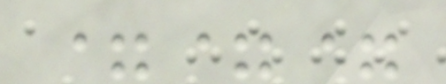===
